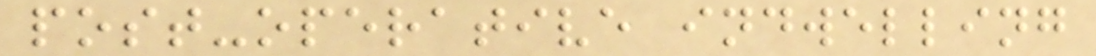post-operative indwelling
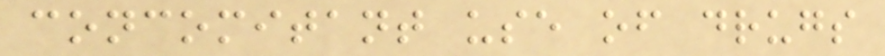concomitant use of drugs
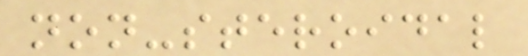non-steroidal
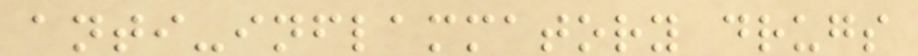anti-inflammatory drugs
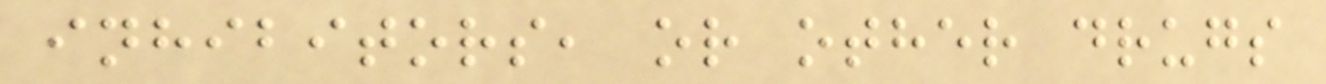inhibitors, or other drugs
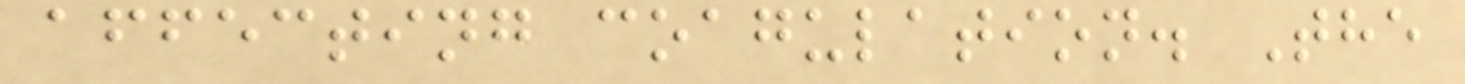affecting coagulation. The
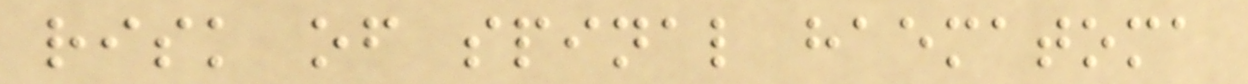risk of spinal haematoma
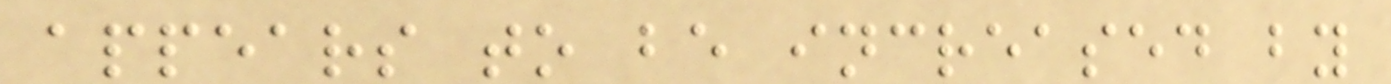appears to be increased by
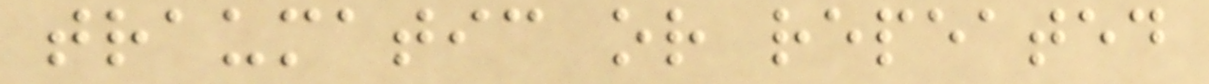traumatic or repeated
